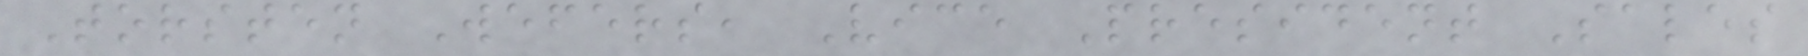Torsten Wefers, Vice President Sales
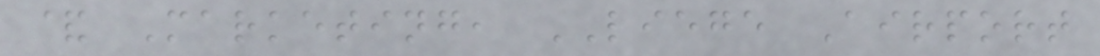& Marketing, LIEGE Airport
